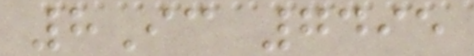8Ic 7495
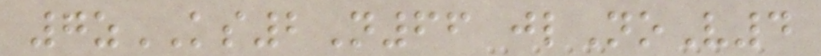7zKS2N66 jlNoV4
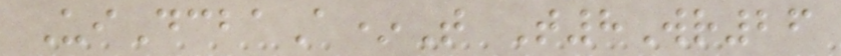UiDcbaA*T T8Wr26
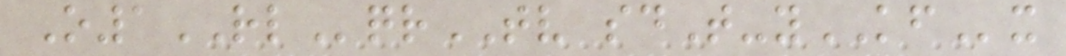O1RLqrTV sdT-yKFx
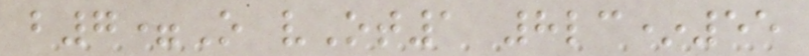b7=O vOt1 8lc*55
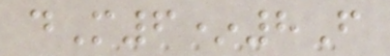dM6*8F
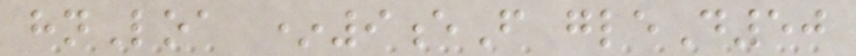hnLoa *9eF gleD50
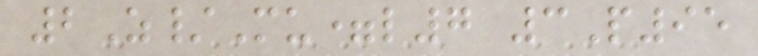2Z/Mu=l7 3P95
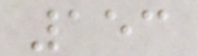153
